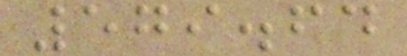579.64
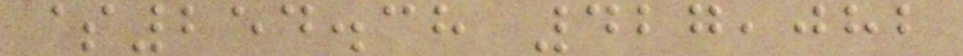$254.38 427,082
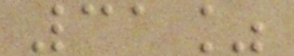31%
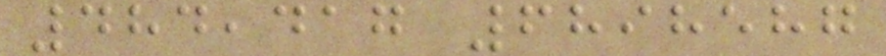484,417 6898587
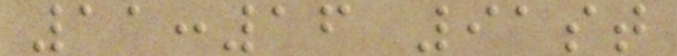11:16 91st
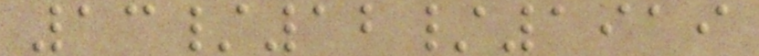13/12/1919
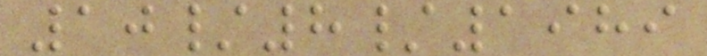10/8/1989
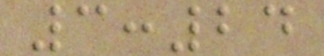3:24
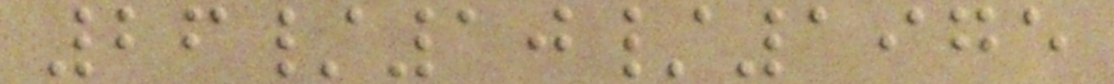26/10/1975
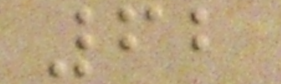62
